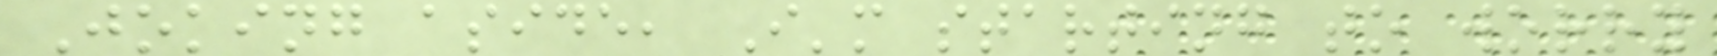Joking aside, I'm starting to worry
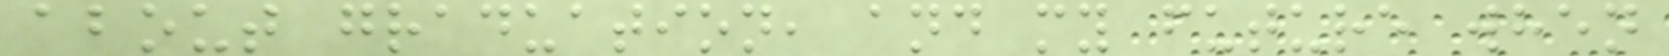about graduation, and my future when
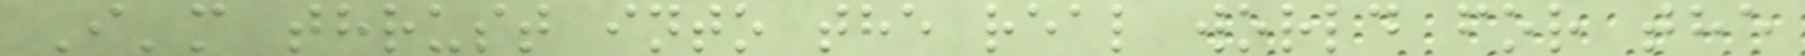I'm thrust into the real world for the
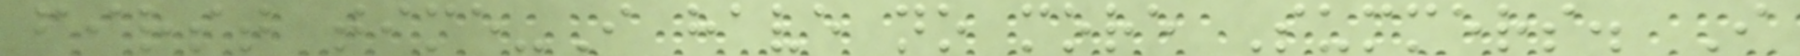first time-I have no more Summers. I
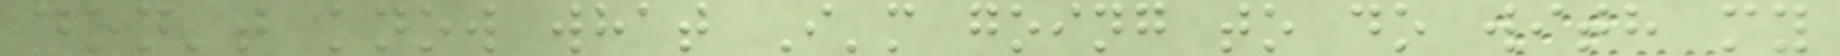don't know what I'm going to do with my
